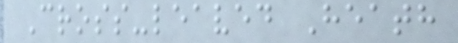Cross-leaved Heath
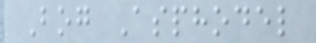Bog Asphodel
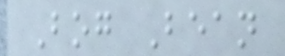Bog Bean
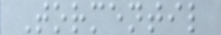Tormentil
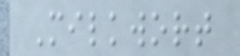Milkwort
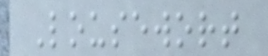Lousewort
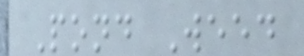Pond Weed
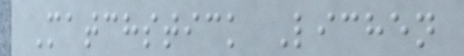Matchstick Lichen
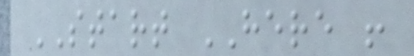START HERE !
